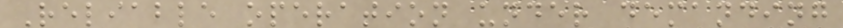Reliable operation under demanding
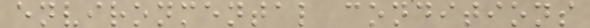environmental conditions
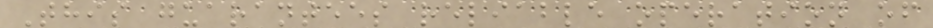This guarantees reliable operation of
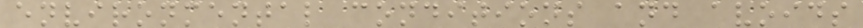environmental conditions and avoids
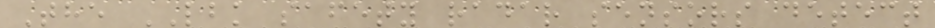The LBK safety radar sensors detect
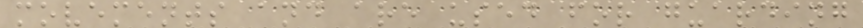movements and are used for guarding
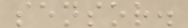sensor.
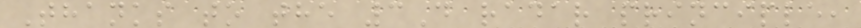Thanks to the 3D radar principle,
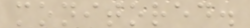monitored.
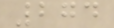274
